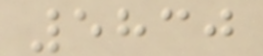5830
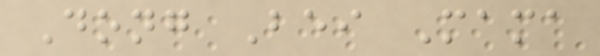Dong Bei Mama
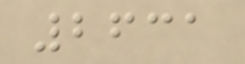2631
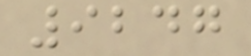9247
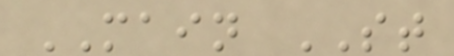MAIN ST
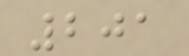201
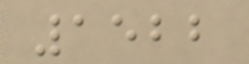1522
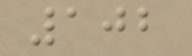102
